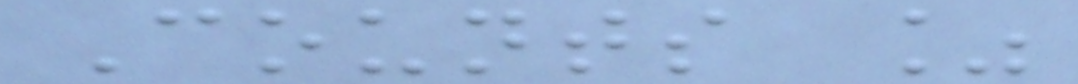Counts %
